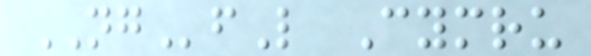NGfL Cymru
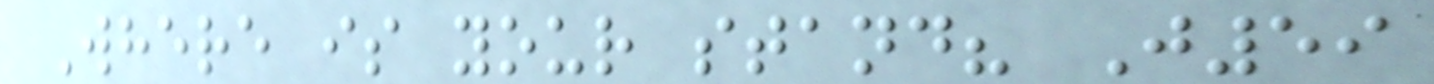Where is your stand? J59
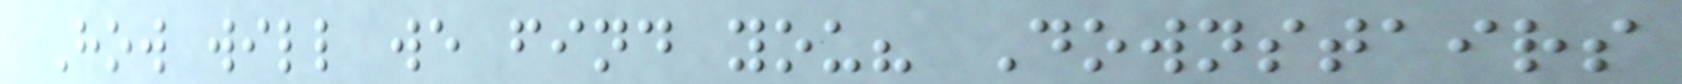How will we find you? Downstairs
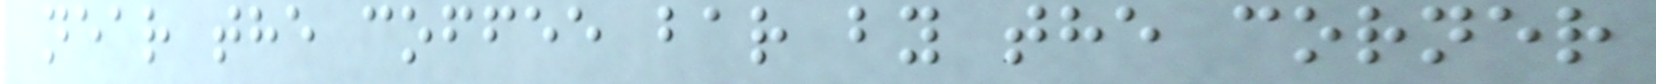near the coffee bar by the corner
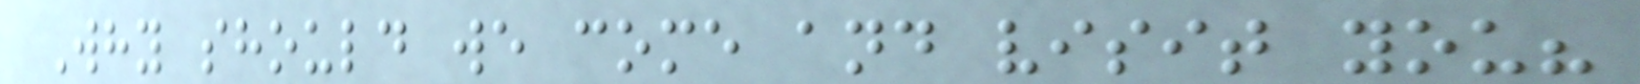Why should we come and visit you?
